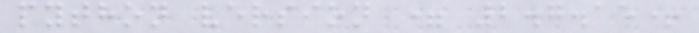python version = 2.7.15+
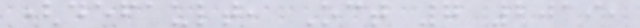(default, Oct 7 2019,
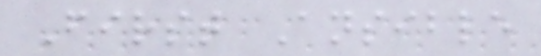First Ansible
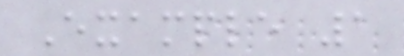Example 1
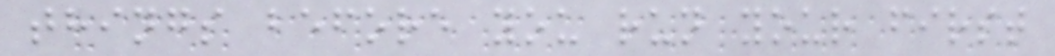things before you run your first
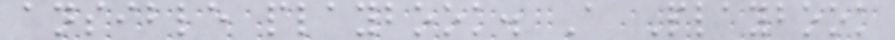ansible playbook. A Playbook
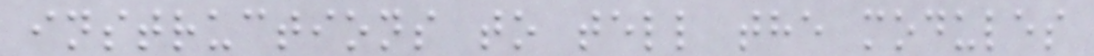instructions to tell the modules
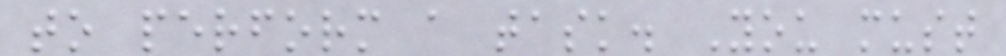to perform a task. You must
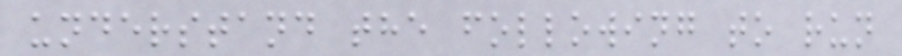understand the following to run
